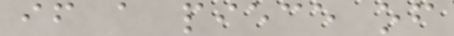if a piece of
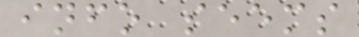info seems
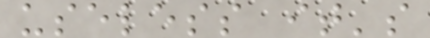useless it's
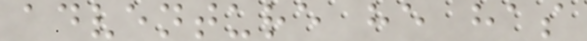adventure he has
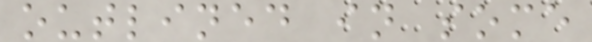outlined in some
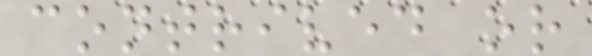contrived or
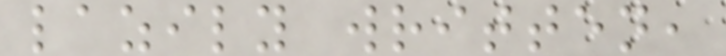lazily written,
